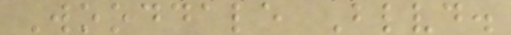Wooddale Blvd.
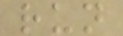run
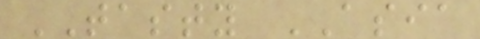TASTY ASIA
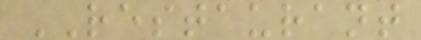RESTAURANT
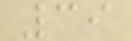39
